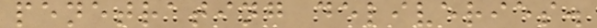penetrating deliveries.
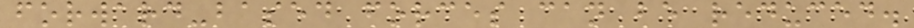forward-based forces can be reduced.
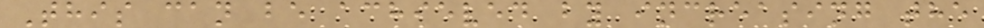This can be achieved by increasing the
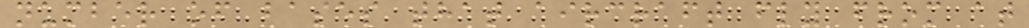number of bases that aircraft fly from at
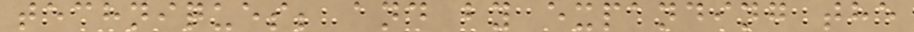techniques; and by expanding the
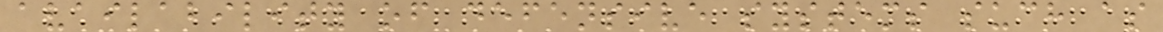availability of defensive systems such as
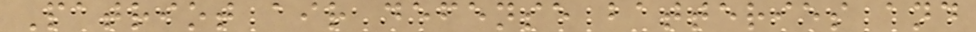Patriot air defense batteries and
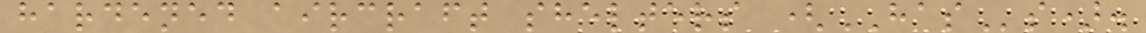hardened aircraft shelters (HASs).
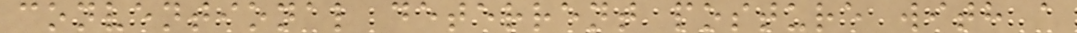conventional deterrent posture with a
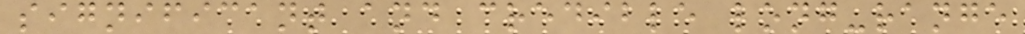significant and credible long-range
